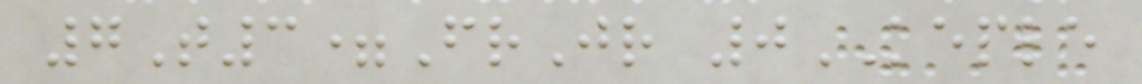7T3=FrJr 0KEPLE
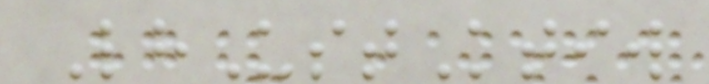LhUstKtiw
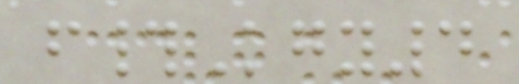f#Kgy4
